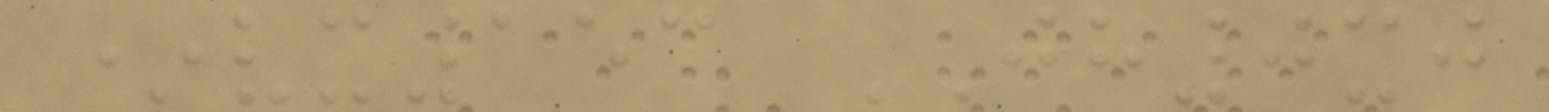*vx153 JH0xj
